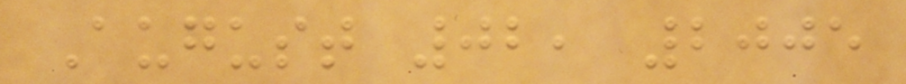August 02, 2005
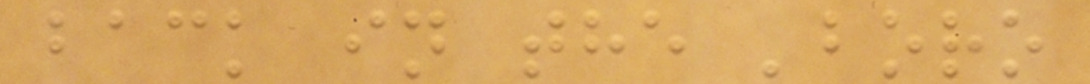back in the 'boro
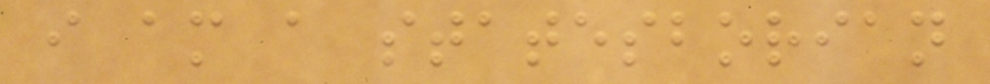i am a statesborian
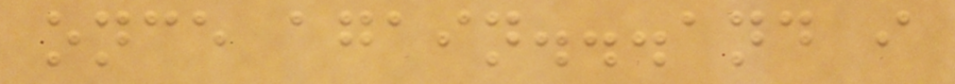once again...and i
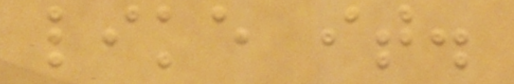like it.
